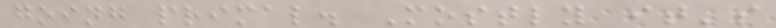going primal. Mostly it's
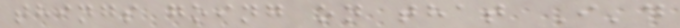things going on that I'd
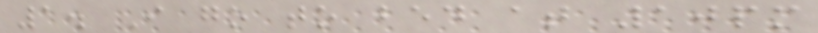1. I go to bed at 10pm
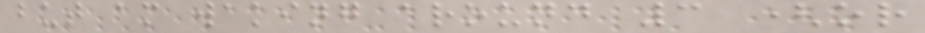but am waking around 3 (or
